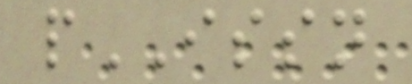pISSN
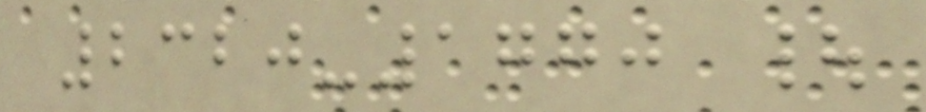2320-1770 |
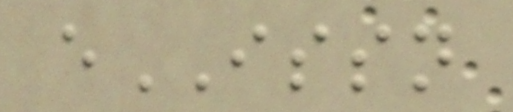eISSN
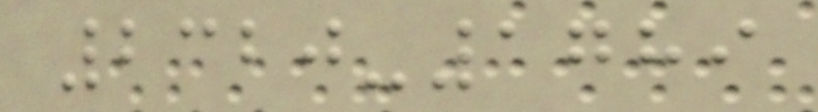2320-1789
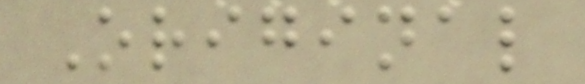Original
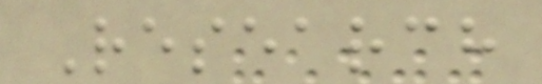Research
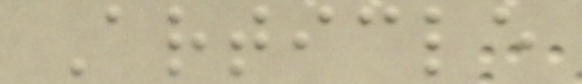Article
